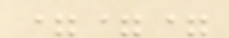===
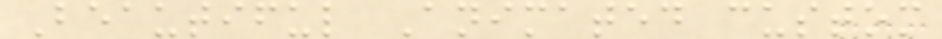Beautiful Animated custom
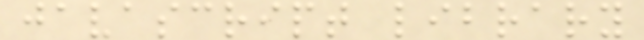javascript library
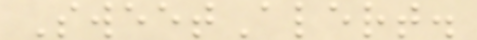SweetAlert.
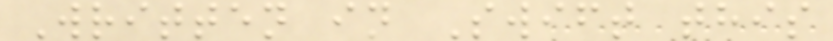Written in Swift this
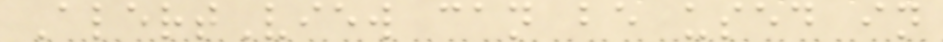AlertView can be used in
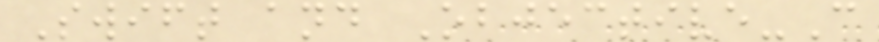Swift and Objective-C
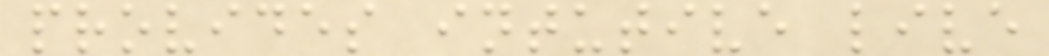provides intutive live
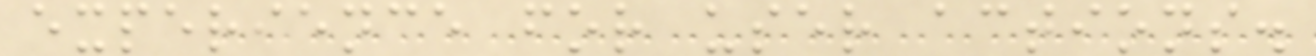experience for user actions.
